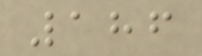186
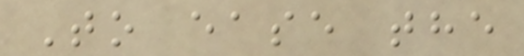To ease the
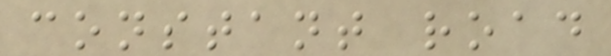constant road
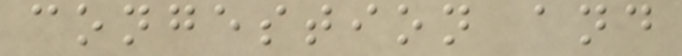congestion and
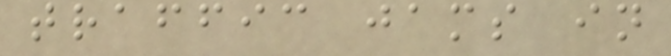traffic jams in
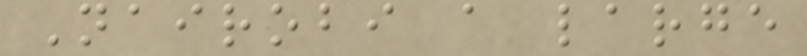Nairobi a large
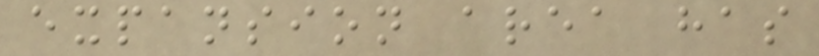expansion area has
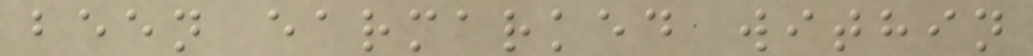been earmarked within
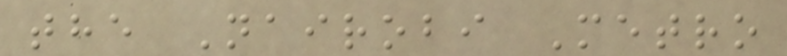the Nairobi Metro
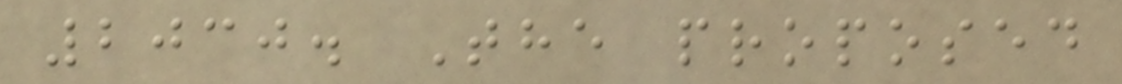2030. The proposed
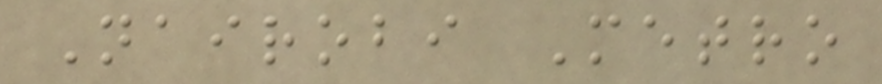Nairobi Metro
